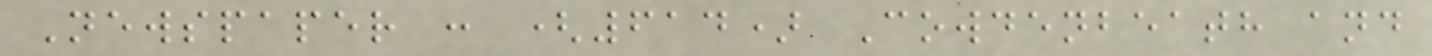Newspaper : (614) Cowdenbeath and
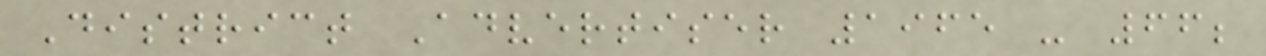District Advertiser 1965 - 66;
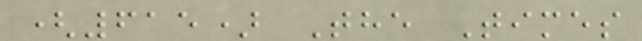(615) The Times
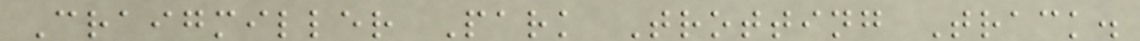Craigmiller Park Trotting Track.
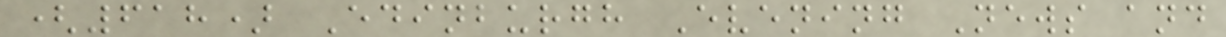(618) Edinburgh Evening News and
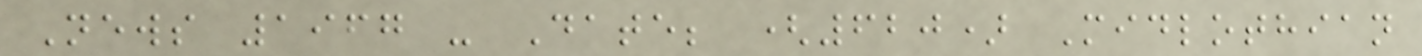News 1967 - Date; (620) Midlothian
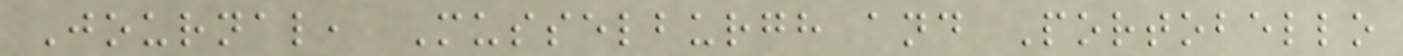Journal, Musselburgh and Portobello
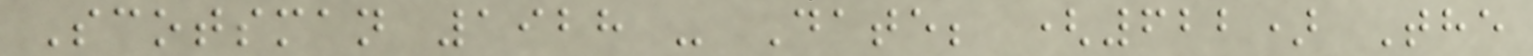Scotsman 1928 - Date; (622) The
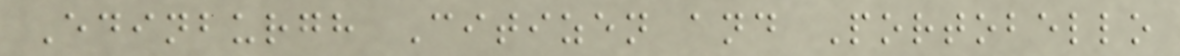Edinburgh Citizen and Portobello
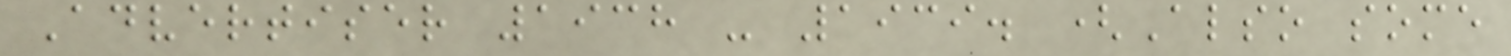Advertiser 1938 - 1939. (Also some
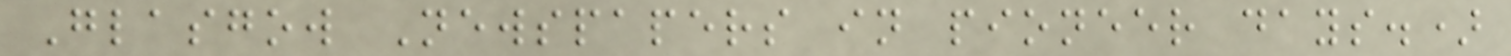Glasgow Newspapers in pioneer days.)
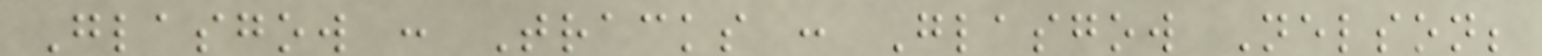Glasgow : Tracks : Glasgow Nelson;
